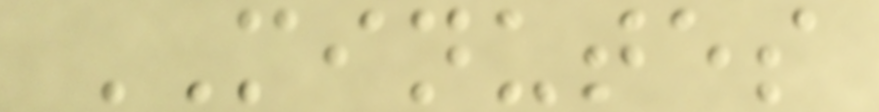MINUTES
